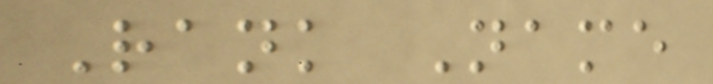Rank Name
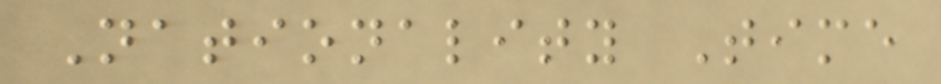Nationality Time
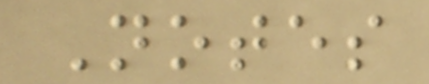Notes
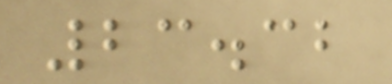23.32
